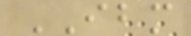IBM
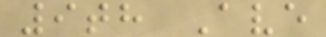9th Ave
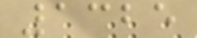1325
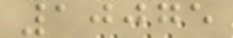10075
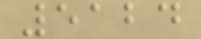5124
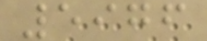5976
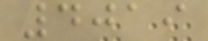4019
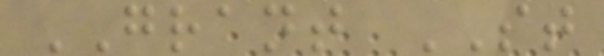GRANT ST
